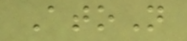AtoN
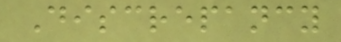Discrepancy
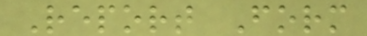Report Form
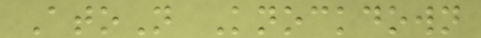AtoN Knockdown
